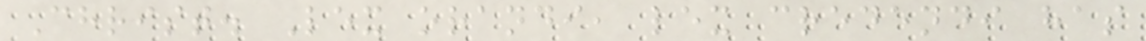Christ. Lex orandi, lex credendi has
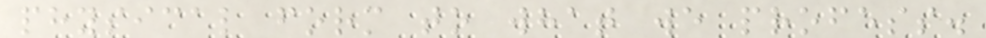physical form to what we profess.
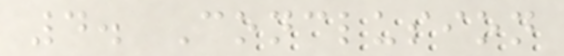4. Conclusion
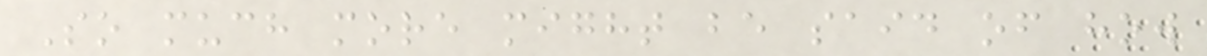So much more might be said of how
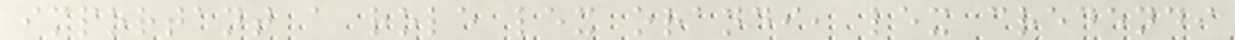important a role lex orandi, lex credendi
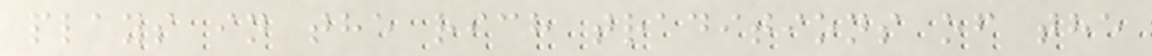plays in the rich traditions of the
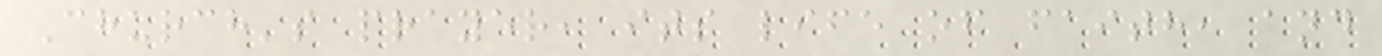Church's prayer, its life of faith, and
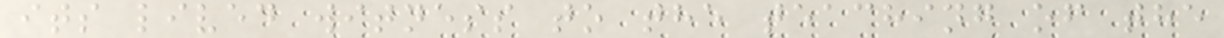its lived witness to the teaching of the
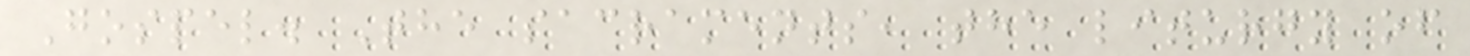Gospel. The sacraments, the liturgy of
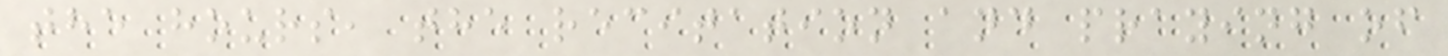the hours, the recitation and praying of
